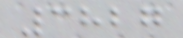3827
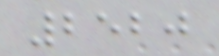2520
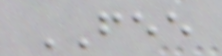FEE
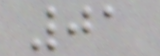01
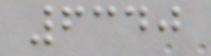6340
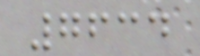7634
